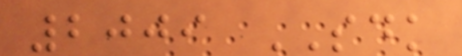2009 SDK
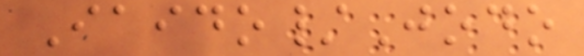Iaido/Jodo
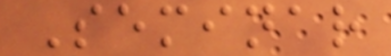Seminar
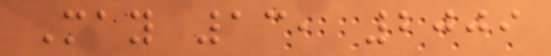May 13, 2009
